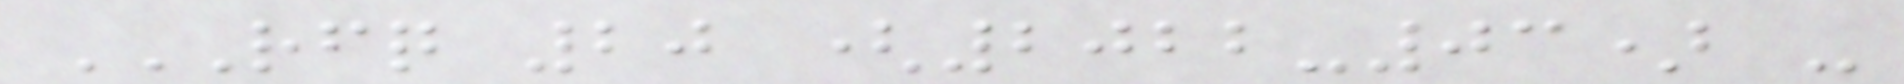RFQ 20 (2022-03) -
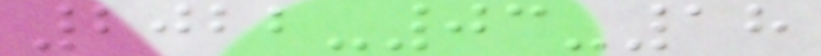2022-03-18
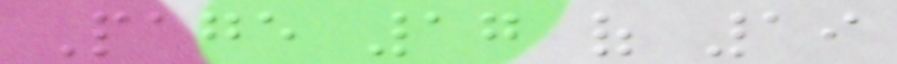Page 17 of 19
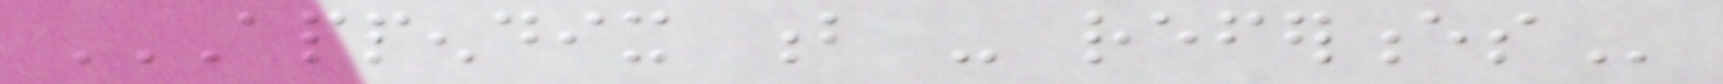APPENDIX B - REFERENCES
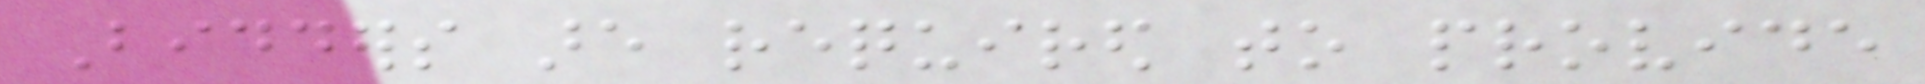Bidders are required to provide
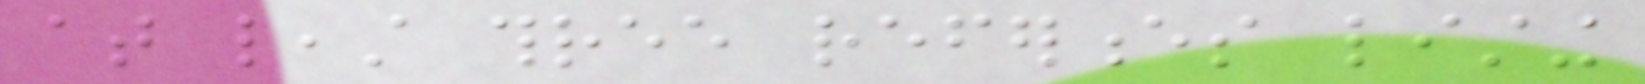at least three references listing
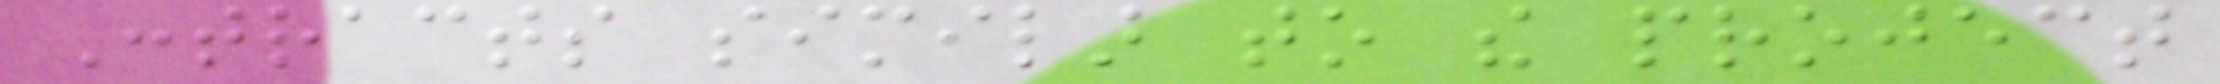Contracts similar to the project
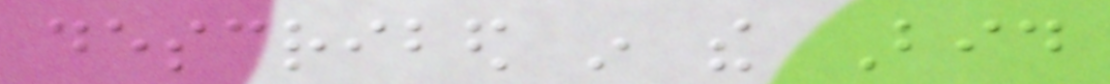described in the Bid
